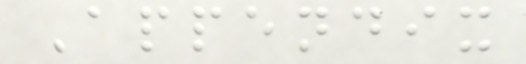Appendix
